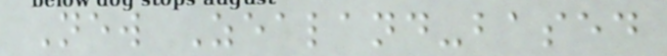New Zealand-based
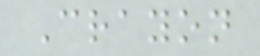Crayon
